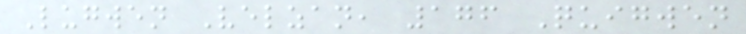Lugwen Velzan, 176 Quigwen
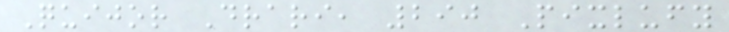Quijor Drari, 290 Pixlufy
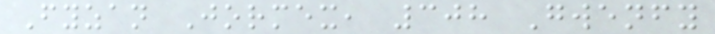Fyzan Jormex, 308 Gwenfy
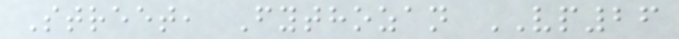Street, Fythozan VP26
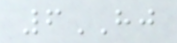6HJ
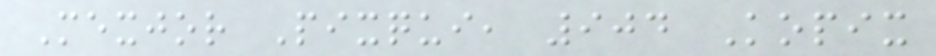Mexjor Pixqui, 904 Kopix
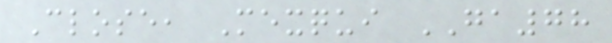Close, Mexqui GA78
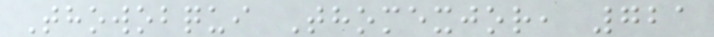Thowobqui Thomexjor, 721
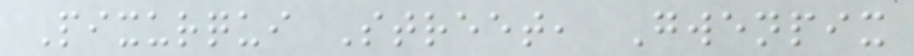Pixurqui Street, Gwenpix
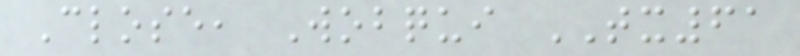Close, Wobqui TX61
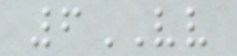6VV
